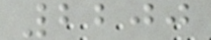2200
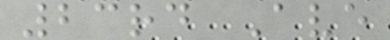23rd Ave
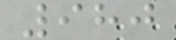980
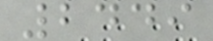2449
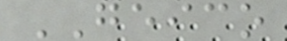GEICO
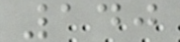140
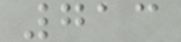713
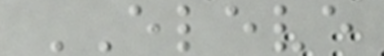ELEVE
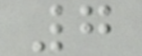7
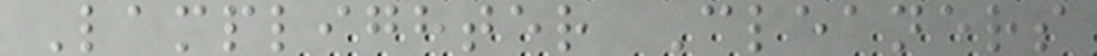Lamplighter Cleaners
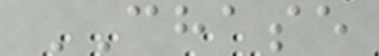CHASE
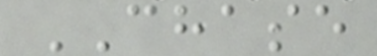CHASE
